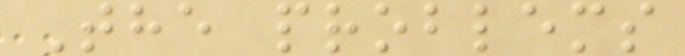The problems
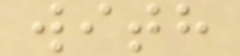with
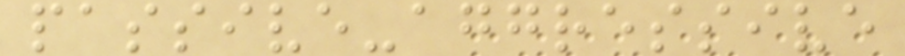passive-aggressive
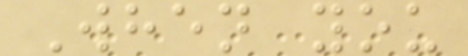When you
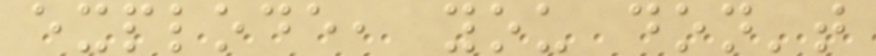explode, you don't
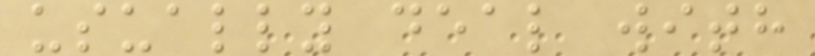usually deal with
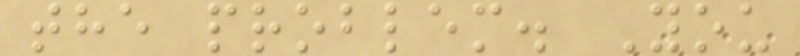the problem. You
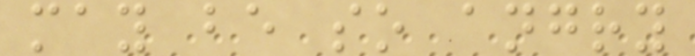may be so angry
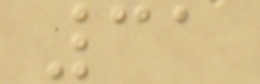31
